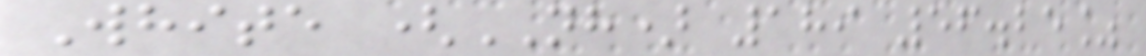White (NH) 189 56.25%
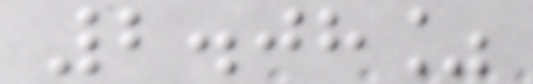2.08%
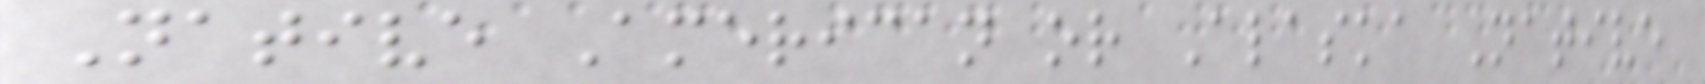Native American or Alaska Native
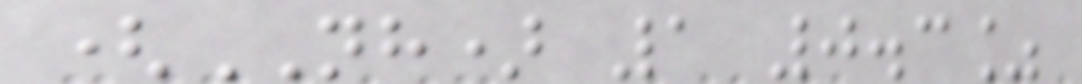(NH) 1 0.3%
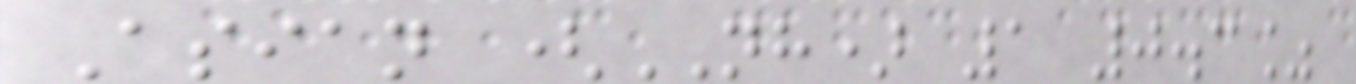Asian (NH) 1 0.3%
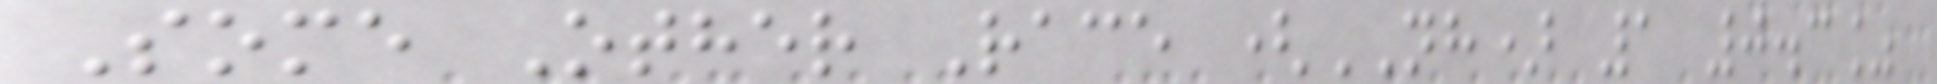Some Other Race (NH) 1 0.3%
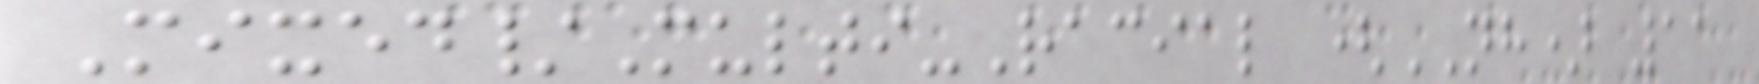Mixed/Multi-Racial (NH) 11
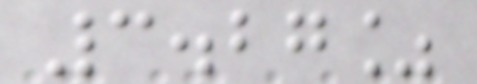3.27%
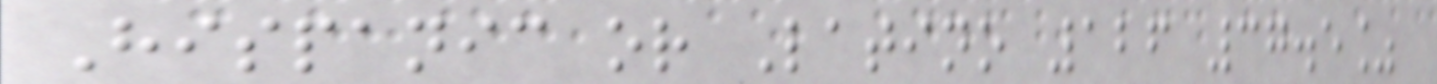Hispanic or Latino 126 37.5%
